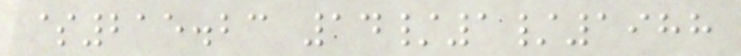$215.23 14/1/1988
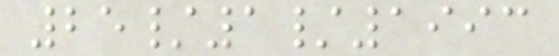25/1/1993
